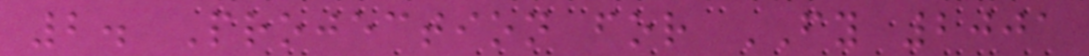2. Projection for FY 2001
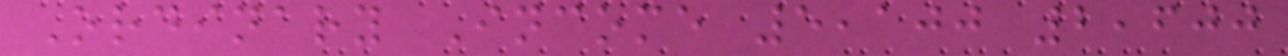Ordinary Income 5,100 2,600
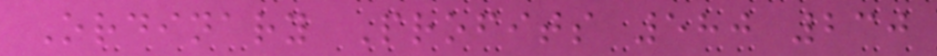Ordinary Profits 580 230
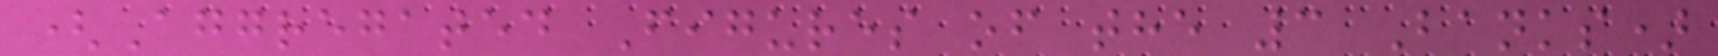(Aggregated Figures of the 3 Banks)
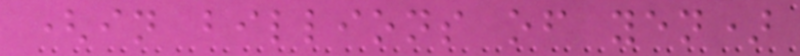(in billions of yen)
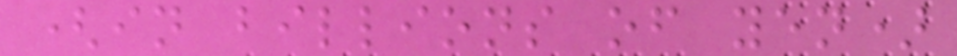(in billions of yen)
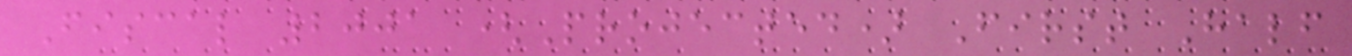Fiscal 2001 (Projected) First Half
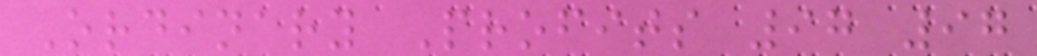Ordinary Profits 97 97
